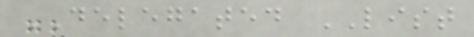DELEGATED LIST
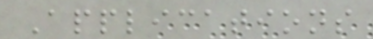Applications
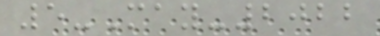5-May-2022
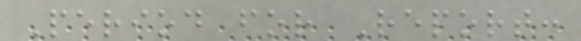Period for Report:
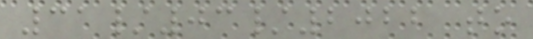31/03/2022 to
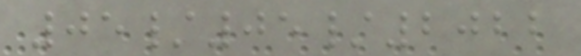05/05/2022
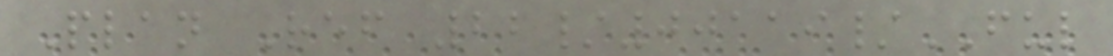Plan Ref 22/00119/FUL
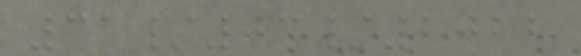31/03/2022
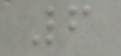6
